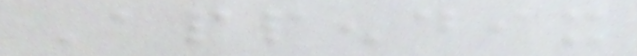Appendix
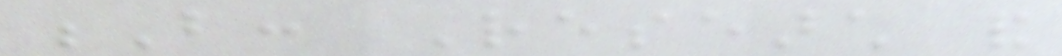B: Research and
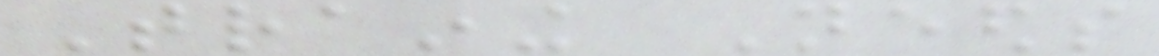Training Needs
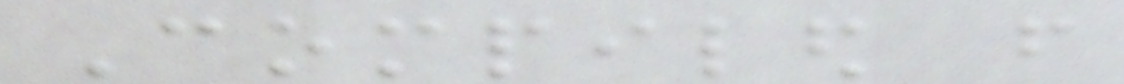Compiled from
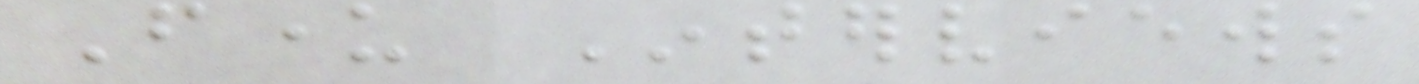Funder Interviews
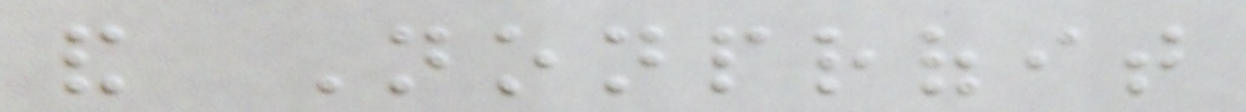and Nonprofit
